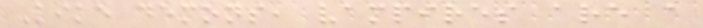Like demons, vampires are a
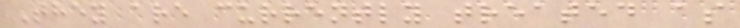They are currently treated as
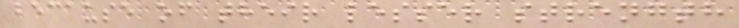because of their lesser strength
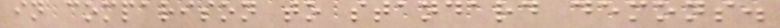in comparison to standard demons.
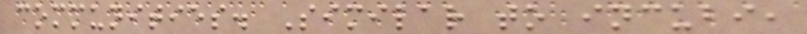communities. Similar to incubi,
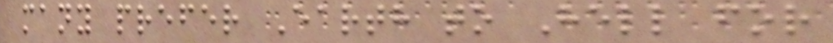many prefer Earth to Hell for
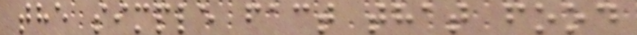the simple fact that food
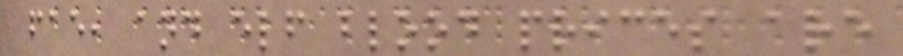fae, and elf blood prices are
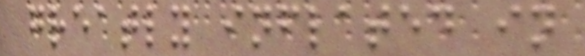greatly inflated in
